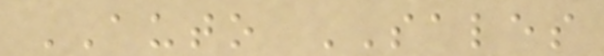AUTO SALES
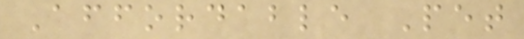Affordable Pet
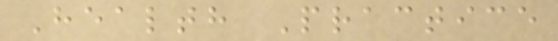Health Practice
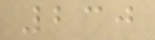230
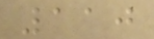110
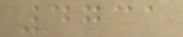4731
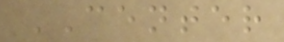CENTER
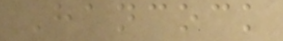Hancock
